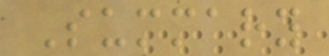Summary
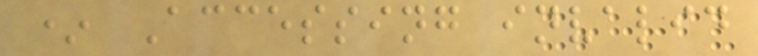* Accessing invalid
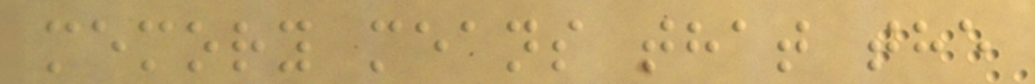memory means that the
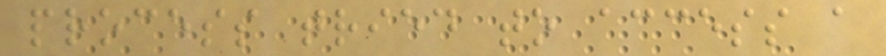process tried to access a
